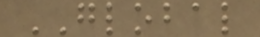GLOBAL
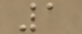1
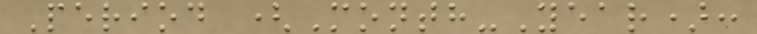Period (Month-Year):
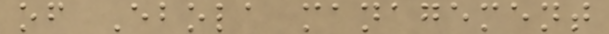of Ebola management
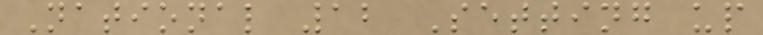National 12 Setting up
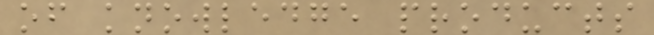of knowledge products
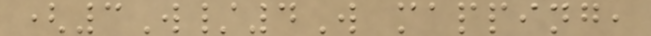(3W/4W mapping,
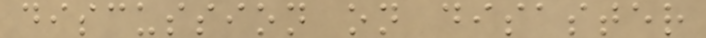discussion on disaster
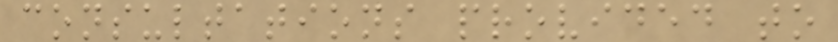consultations provided to
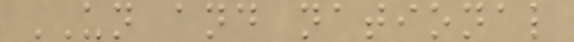UN and national
